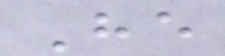He
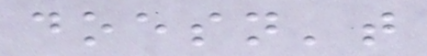doesn't
